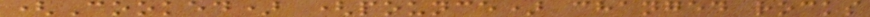(Cooked) (pounce) changed rocks
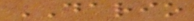DARIO
